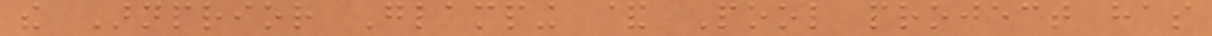the Arnprior Glamping & Pool project has
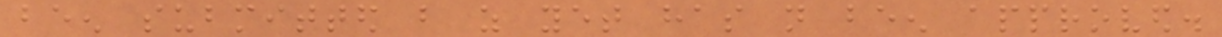been submitted but as yet has not been approved.
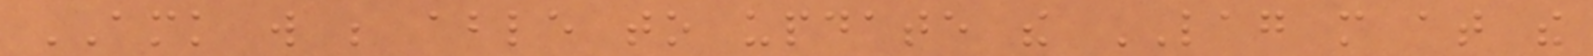AMK will be able to update the LAG more at the
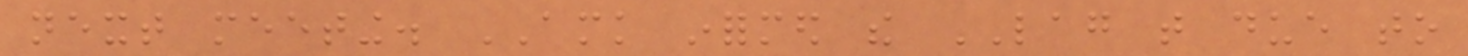next meeting. AMK informed the LAG that due to
